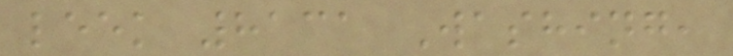leek 8131 Washing,
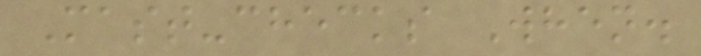Mast-checks When.
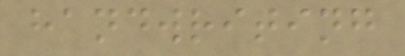handwriting
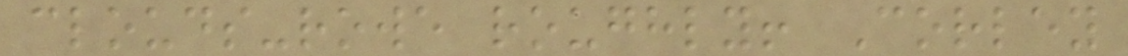clouds-rowe roughly! Corley
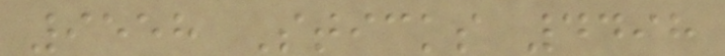9558 Sticks 4498
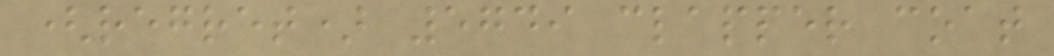(regret) 5749 clapper coat
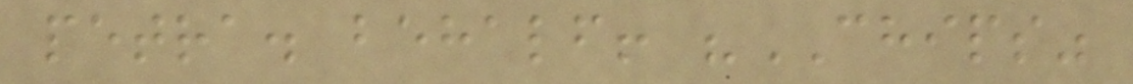petra. behalf! "CHIPS"
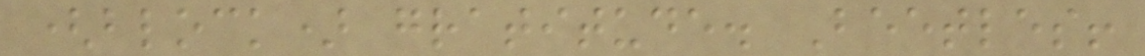(block) gratitude. Beetles!
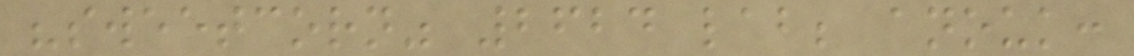"sweetcorn" 2624 lab; anouk:
